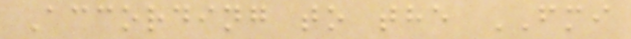According to the FMI
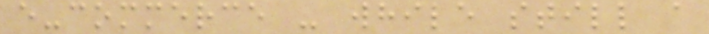e-commerce - while still a
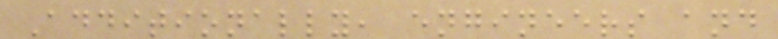Additionally, engineers and
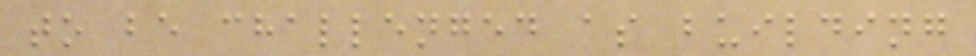to be challenged as building
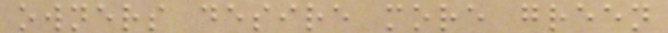owners desire more green
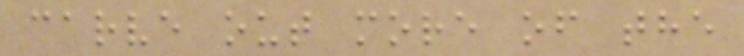carve out more of the
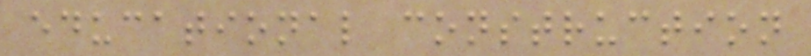educational construction
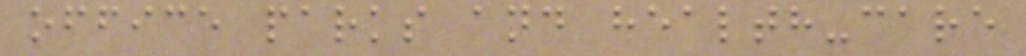office parks and health-care
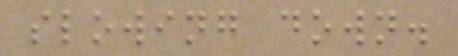slowing down.
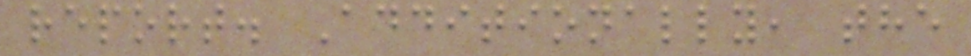report. Additionally, the
